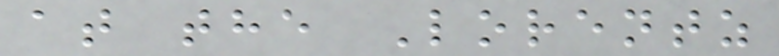at the Lorentz
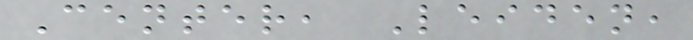Center, Leiden,
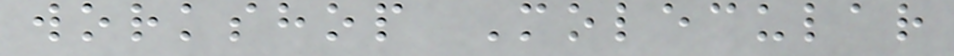workshop Molecular
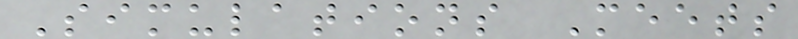Simulations Meets
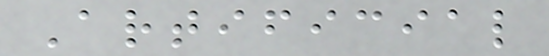Artificial
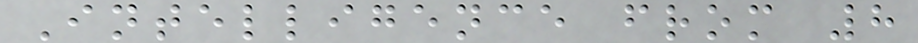Intelligence from 8
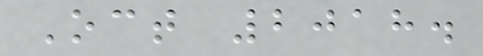Oct 2018.
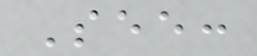See:
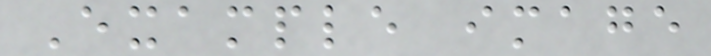Example image
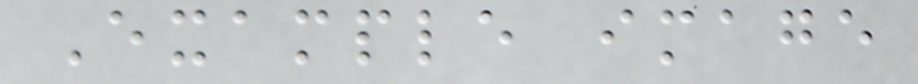Example image
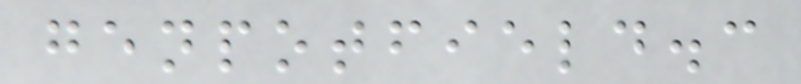genpotfield.c
